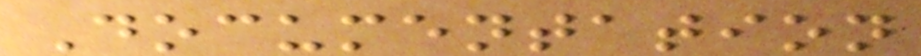Documentation
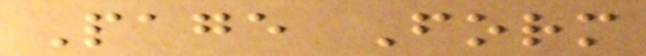Page Form
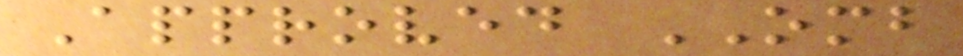Approved OMB
